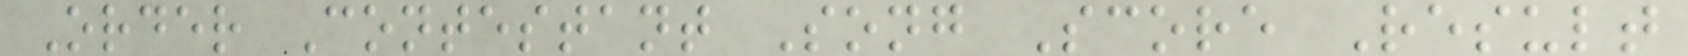Order Contestant Song Score Result
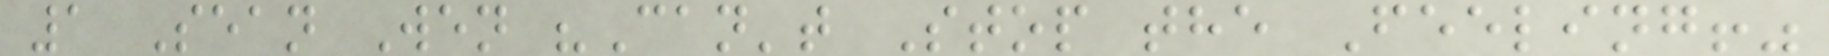1 Sean Wen "Can't Stop the Feeling!"
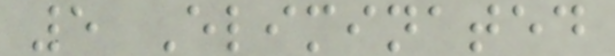5 Eliminated
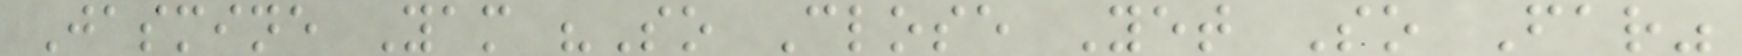Jasmine Yam "So Close Yet So Far"
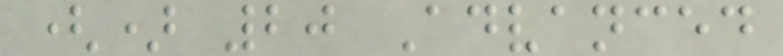() 20 Advanced
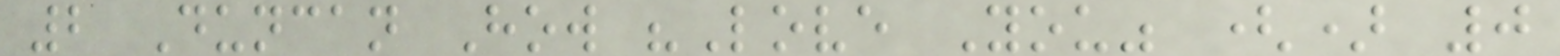2 Duncan How "Love You" () 0
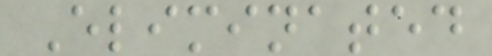Eliminated
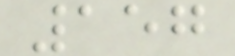157
